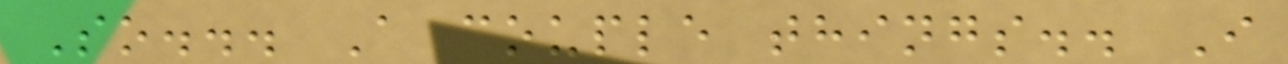So... A couple things.. I
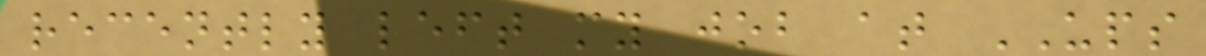recently left my job at UPS
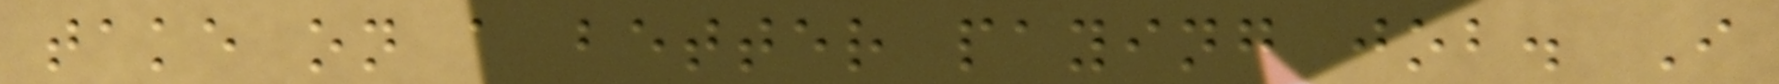take on a better paying job. I
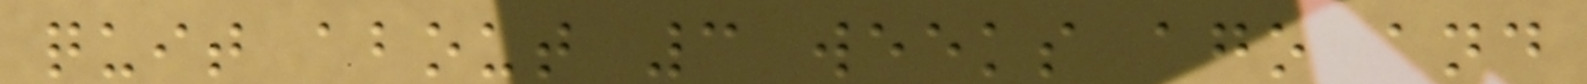quit about 3 weeks ago and
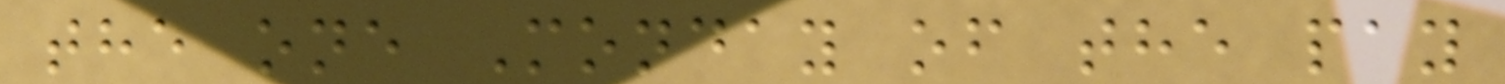the one Monday of the pay
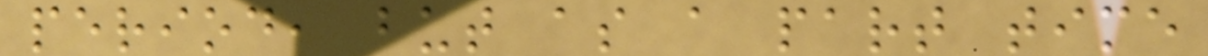period, but as a part time
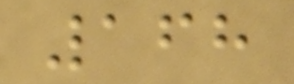168
